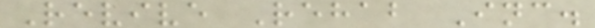Revive Rehab Inc.
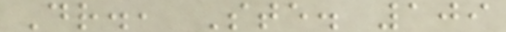Dr., Ste. 109
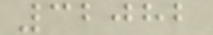32082
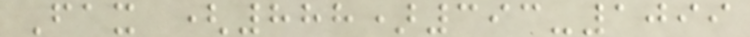Fax (888)393-1099
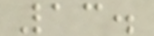13.
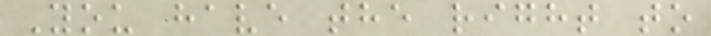You have the right to
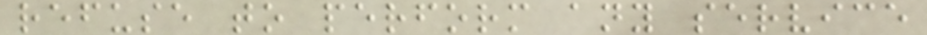refuse to perform any service
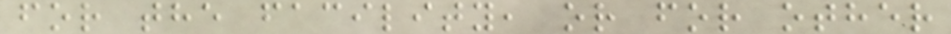for the facility, or for other
